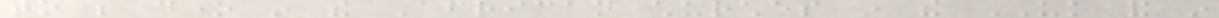to be done in the African churches in the UK and in
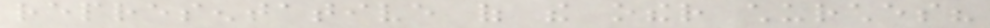representative of the other churches?
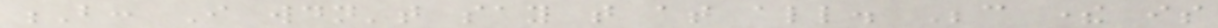B: I wouldn't say that at all. Because there is
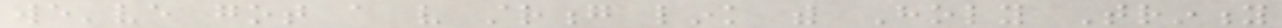we've got a very strong link with Holy Trinity
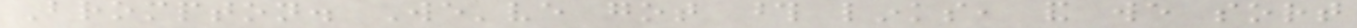Brompton. We've got those links, and we sort
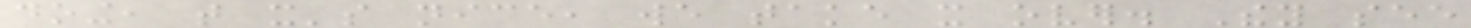doing, that it's nice, we take it over. They see
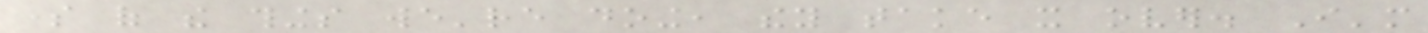some of the things we're doing, they take it over. I'm
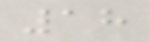18
